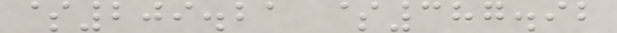$209.21 $387.92
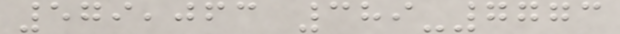579,063 389-7773
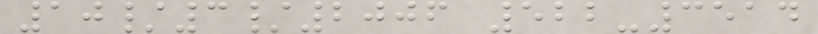10/3/2006 522-3514
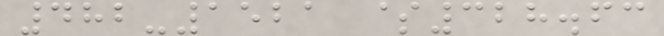482-1521 $328.63
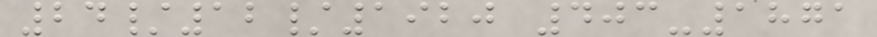24/12/1920 403-1871
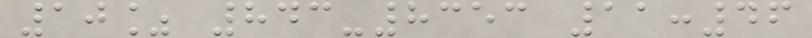10% 843-8353 11:46
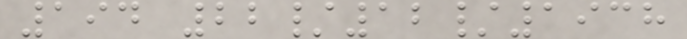194 22/12/1938
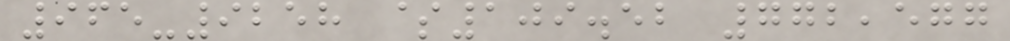965-9258 $109.52 772,577
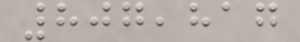807,817
